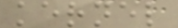kernel
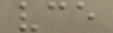vce
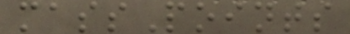massPoints
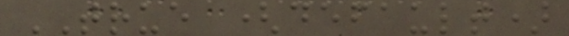TRUE (default)
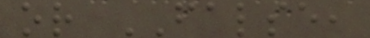or FALSE,
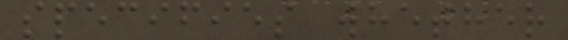specifies whether
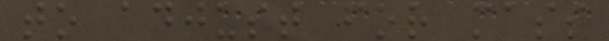to adjust for mass
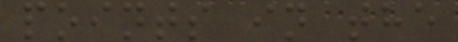points in the
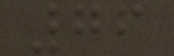76
